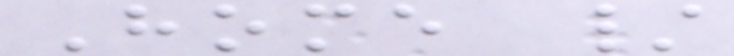Home /
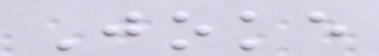Joke
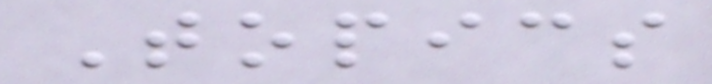Topics
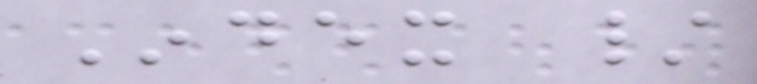Index /
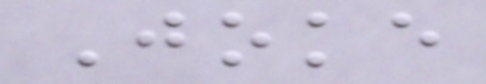Joke
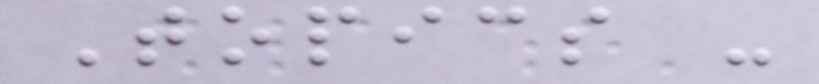Topics -
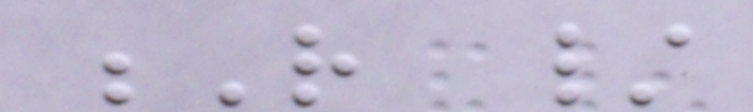R /
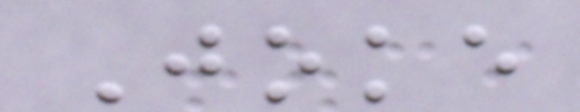Joke
